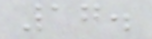17.
